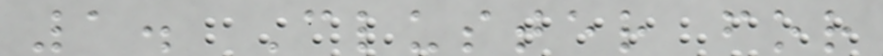1. Cluster for
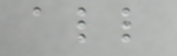all
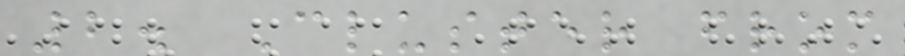2. Cluster from
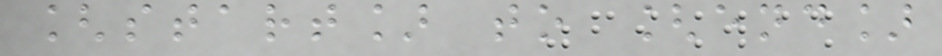[start] to [end]
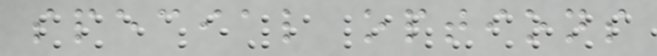special options
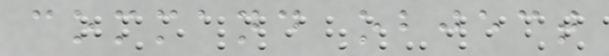command object
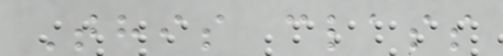This class
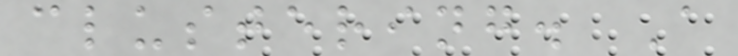clustering. A
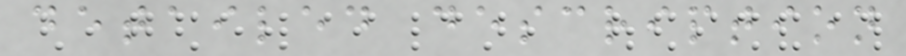detailed description
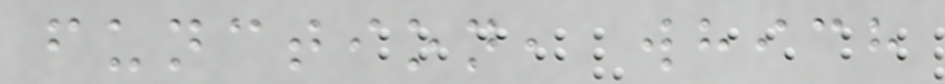function, which
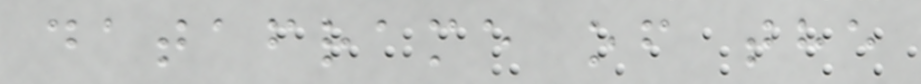dataframe of the
